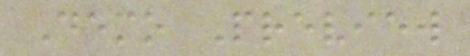Demo Preview
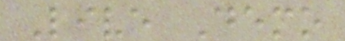Live Demo
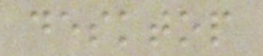desktop
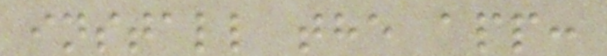install the app:
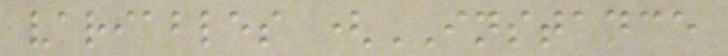variables (INSTANCE
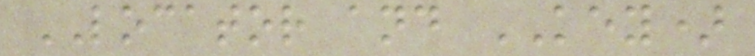LOCATOR and KEY)
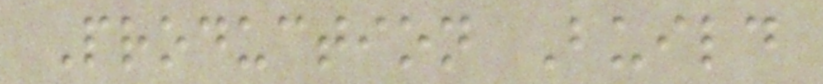Production Build
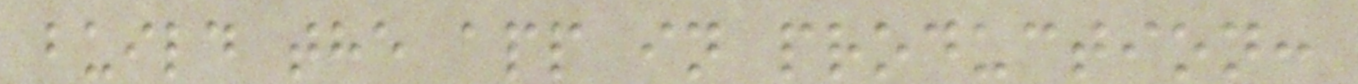build the app in production:
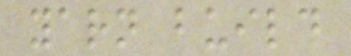yarn build
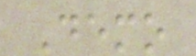Demo
